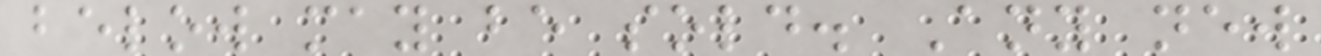below may be sold. Any new
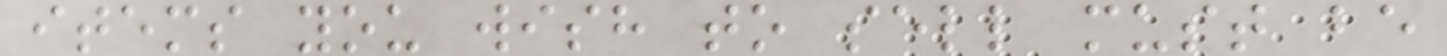items you wish to sell must be
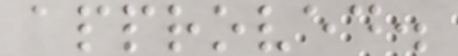approved.
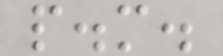p.m.
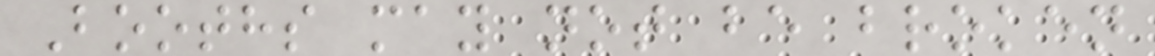Booths may not be broken
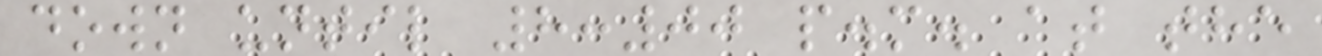down until 8:00 p.m. at the
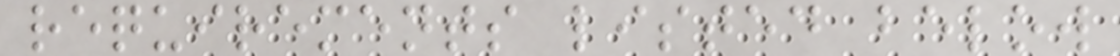requirements listed below
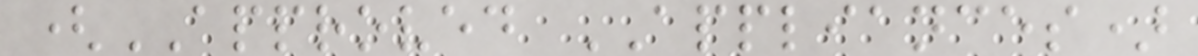(APPROVED APPLIANCES)
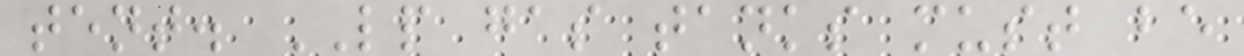tent. LP gas tanks must be
